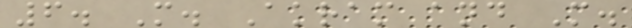6. M. Akram and M.
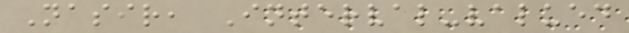Nasir, Interval-valued
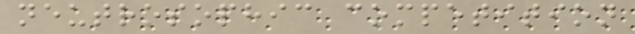neutrosophic competition
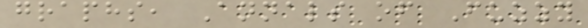graphs, Annals of Fuzzy
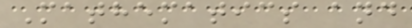Mathematics and
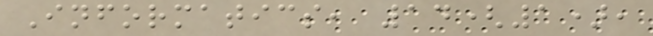Informatics, 14(1),
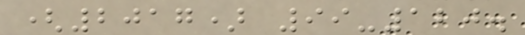(2017) 99-120.
